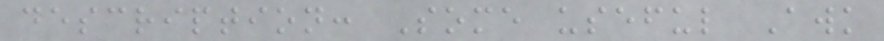description: Some useful Awk
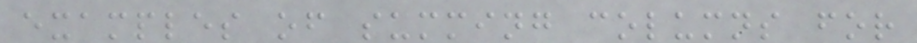examples of summing columns for
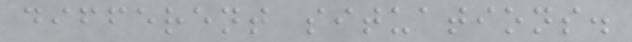different situations.
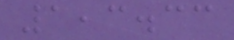1,3.33
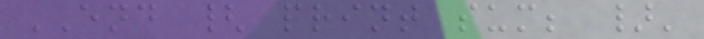END { print sum; }'
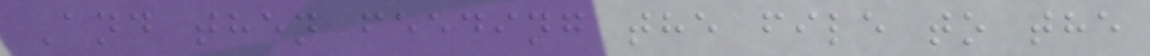And then feeding the file to the
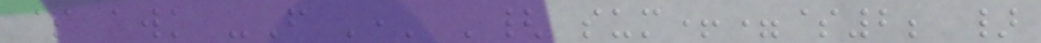$ awk -F ',' '{ sum+=$2; }
